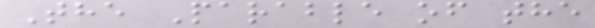The Parable of the
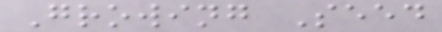Growing Seed
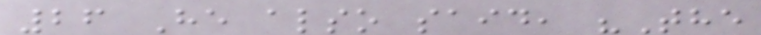26 He also said, "The
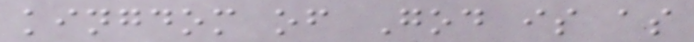kingdom of God is as
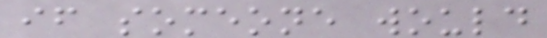if someone would
